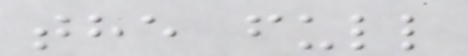the full
